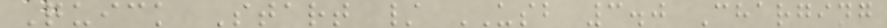Quick Start / USB 3.0 Charging
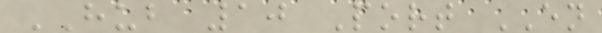HUB 10 Port EN
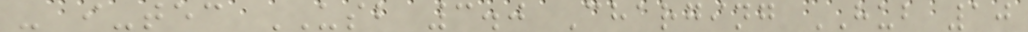- i-tec USB 3.0 Charging HUB 10
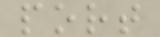port
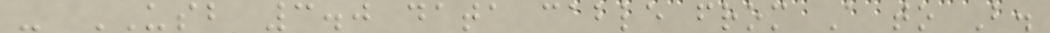- USB 3.0 data cable from A to B.
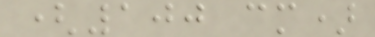(100 cm)
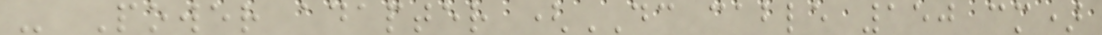- Power adapter (DC cable 150 cm)
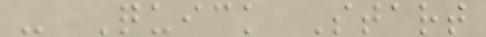- Quick Start
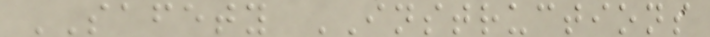SAFETY INSTRUCTIONS
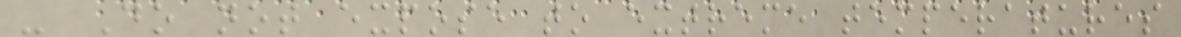- Do not expose to extreme temperatures
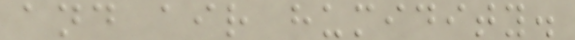and air humidity.
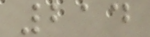214
